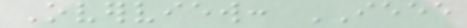Overview: IEEE
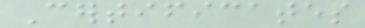Certificates
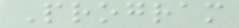Program
